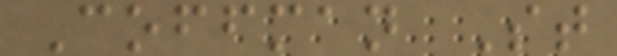Coffman St
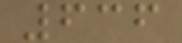636
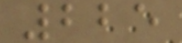225
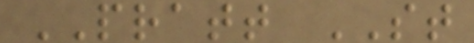PRATT ST
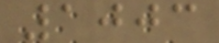1003
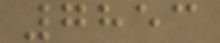7853
